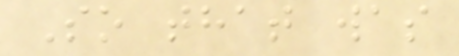So that was
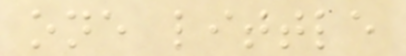one little
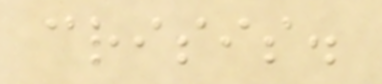crisis.
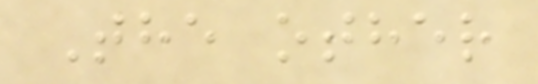The other
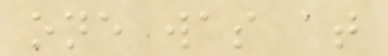one was at
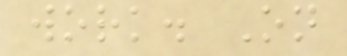work. On
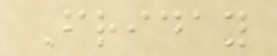Friday
